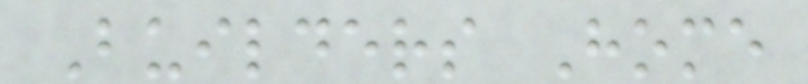Builders Home
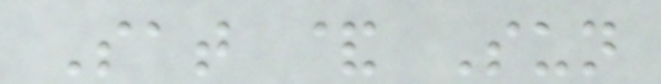Sat & Sun
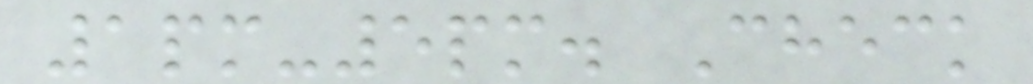1pm-5pm. Check
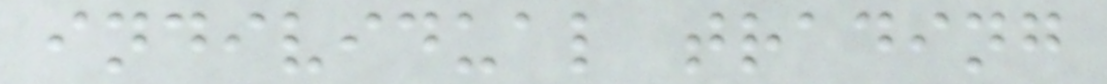individual trading
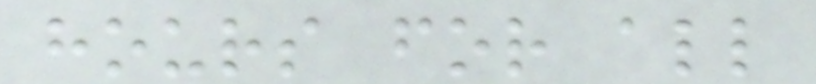hours for all
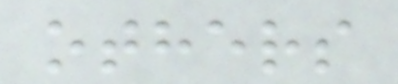others
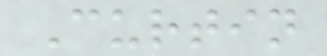Curtin
